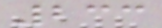233
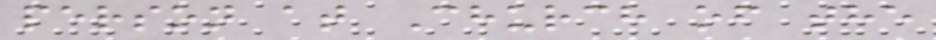person at Church of the
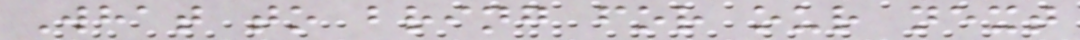What to bring for our next
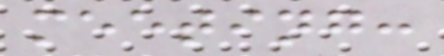meeting:
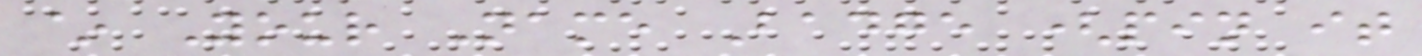~ Your Name Badge (pin it
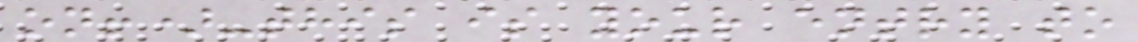on!)-this is your entry to
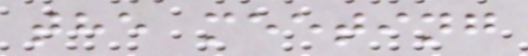the meeting
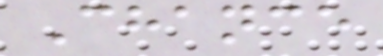Chance
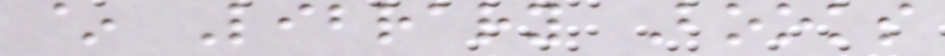~ Library Books
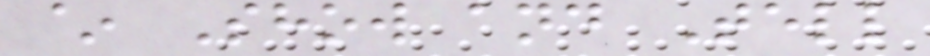~ Show and Tell
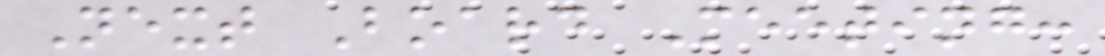Next Board Meeting:
